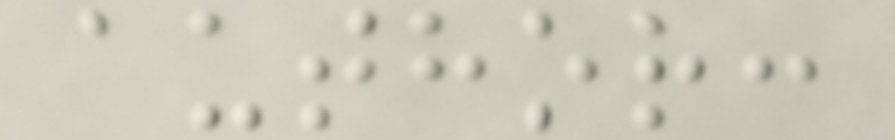author:
